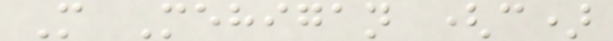M Mehigan (c)
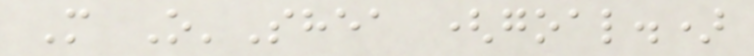M O'Shea (goal.)
